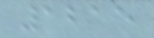1215
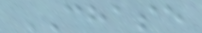CHASE
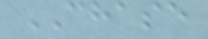CHASE
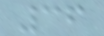36
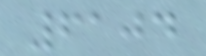6104
